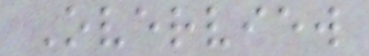Overview
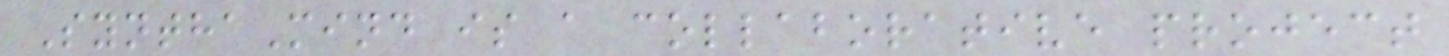SynthaMind is a collaborative project
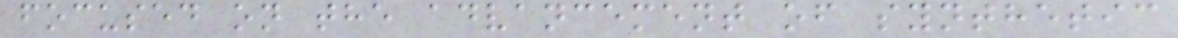focused on the advancement of synthetic
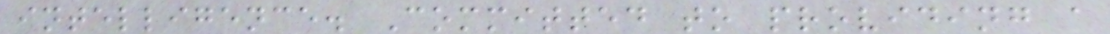intelligence. Committed to providing a
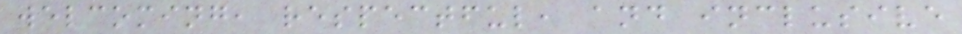welcoming, respectful, and inclusive
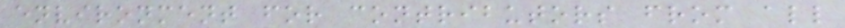environment for contributors from all
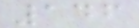146
